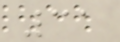31
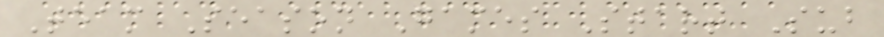Team Season Games Start Sub
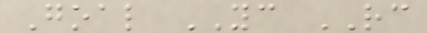Goal YC RC
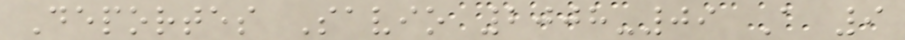Deportes Savio 2008-09 A 9
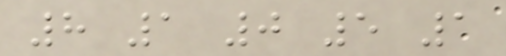8 1 0 5 1
